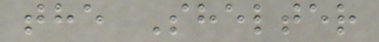the Shelter
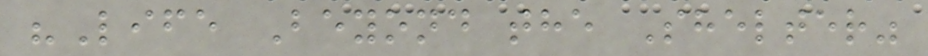"Life Beyond the Shelter"
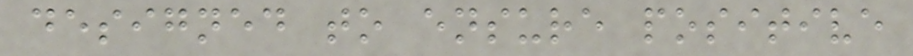designed to ensure positive
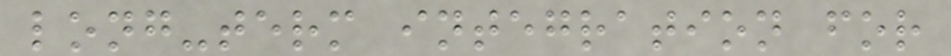long-term integration for
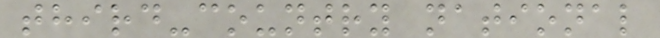third-country national
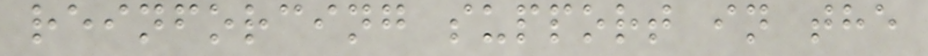reinforcing support in the
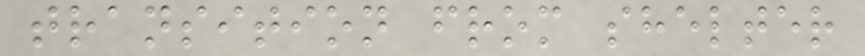transition from shelter
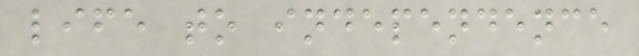life to independence
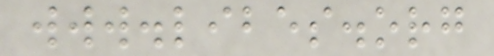www.libes.org
